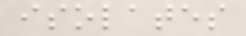isolates
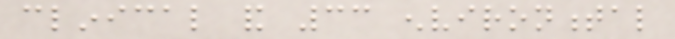clinical and 33 environmental
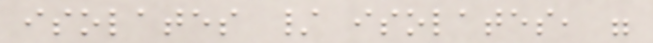isolates / isolates, were
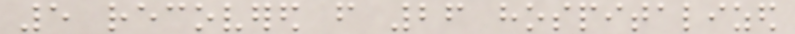5 recovered from 26 hospitalized
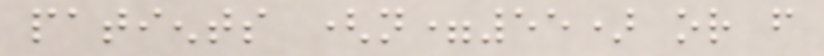patients (n=55) or from
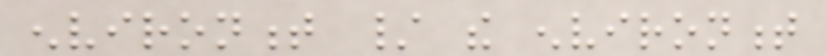environment / the environment
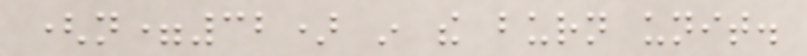(n=32) in the burn unit.
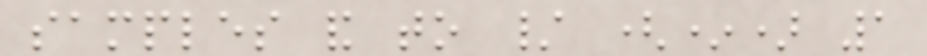samples and to / (*) 1
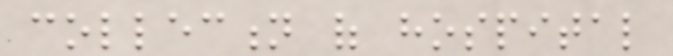collection of hospital
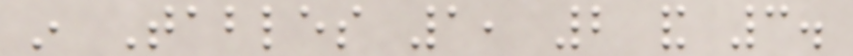in Tables 1, 2 and 3.
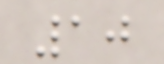10
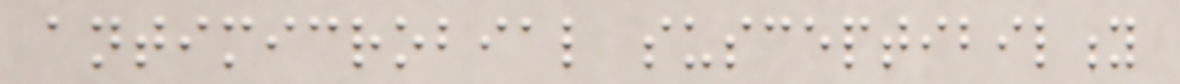antimicrobial susceptibility
